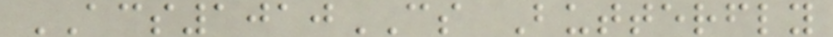ACS1010CS Butterfly
